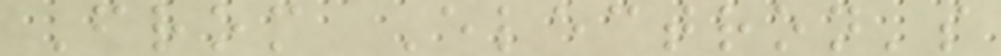From Electron's
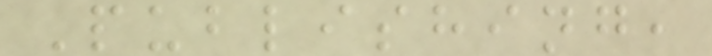Publishing,
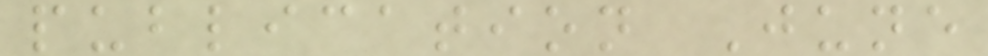publication June
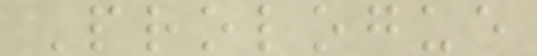Prologue
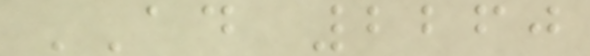AD 2260
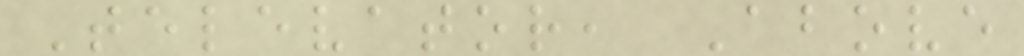Televator, Above
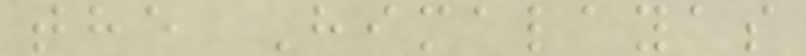the Himalayas
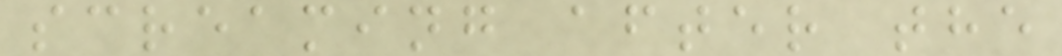screaming after the
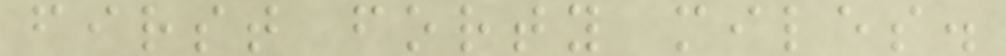first forty miles.
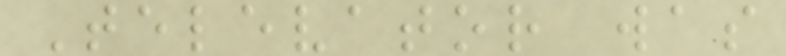Televator was
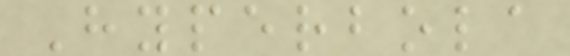Hyperbola
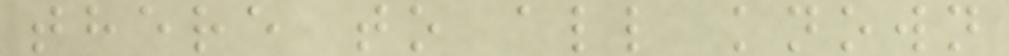there to all known
